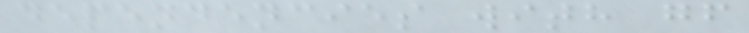dependencies with gf
